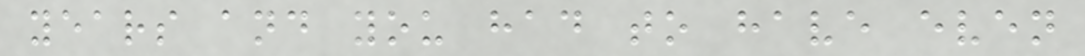years and you had to have even
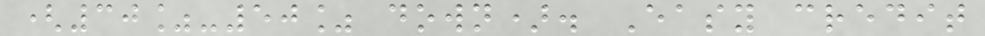(30%-50% down). Easy credit
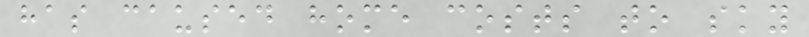has caused home costs to sky
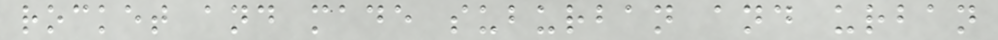rocket and made suburban and urban
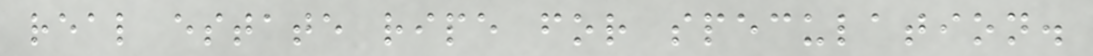real estate ripe for speculation.
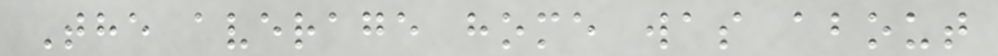The average home was about
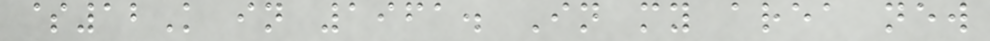$12K in 1961. In my area new
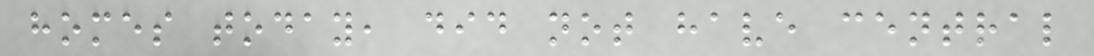homes today, did not have central
